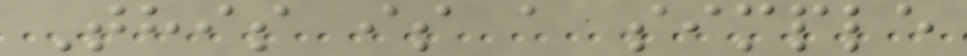This is a simple
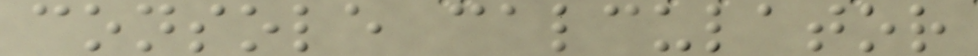console calculator
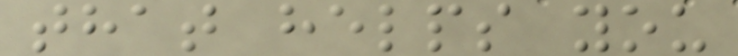that helps you
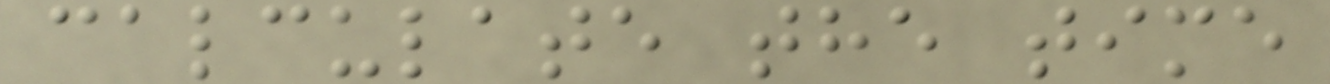calculate the time
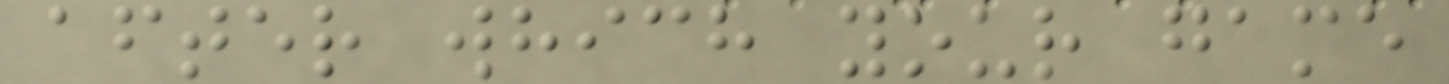after which your game
